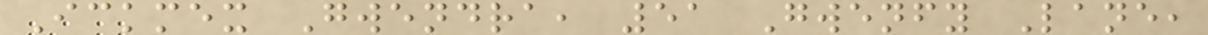Ickmex Gwendra, 51 Gwenfy Lane,
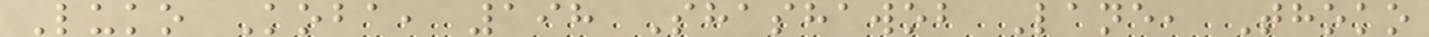Luko Koba, 198 Shashawob Lane, Thoko
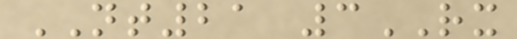NT21 3RX
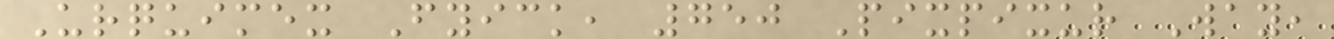Urquimex Fyick, 750 Pixpixur Way,
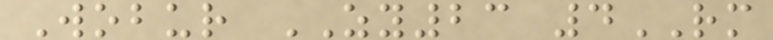Wobur ZY23 4RM
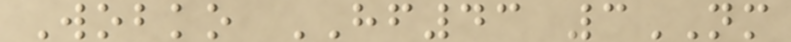Wobko HF43 3NM
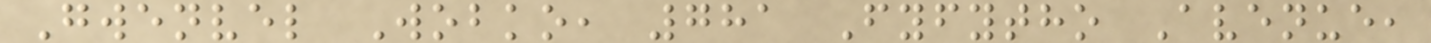Gwenvel Wobko, 781 Fyfytho Avenue,
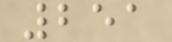251
